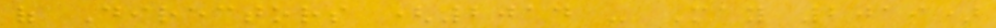of Directors (2014 - May 2019)
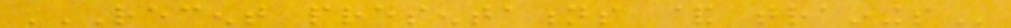RECENT PRESENTATIONS & TRAININGS
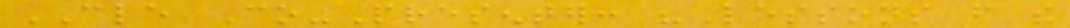CLE Co-Presenter: "Lessons from the
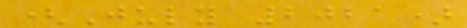(July 2021)
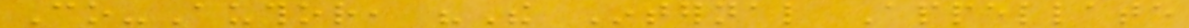Co-Author, "The Internal Appellate
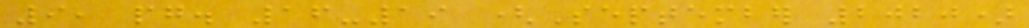9, pg. 16-19 (September 2020)
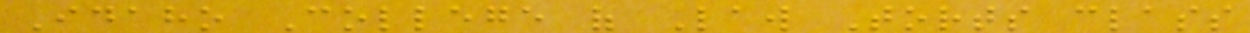Idaho College of Law Torts class
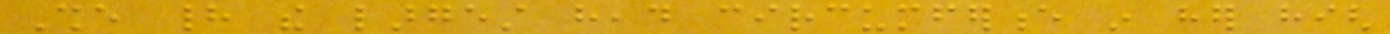She had the largest head circumference in her high
